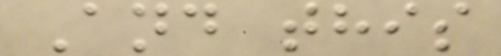And this
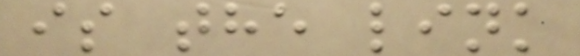is the link
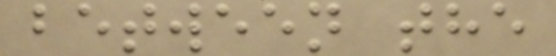between the
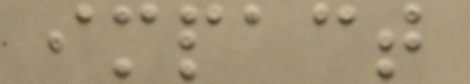impact
